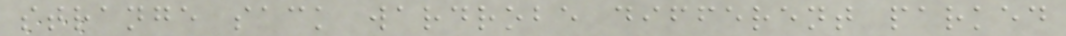strange sack wardrobe different parked
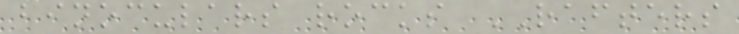binoculars rocks RAFTERS
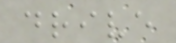drive
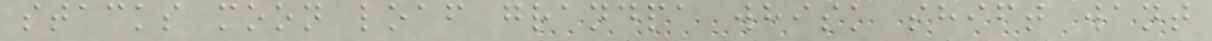stacks moon loaf grandpa whisk shift want
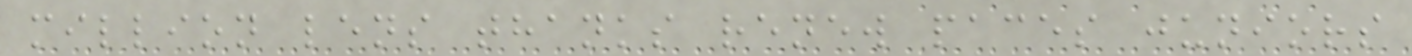million lens thanks renew paces juniors
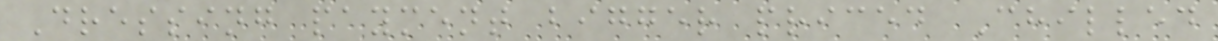Dressing payment bigger priced Chilled
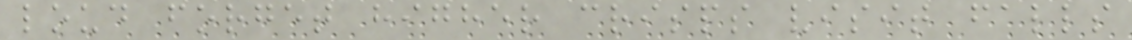loud forget higher crisps visit falls
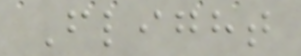Flight
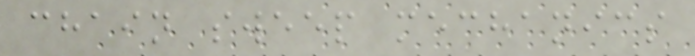chain sweep mechanics
